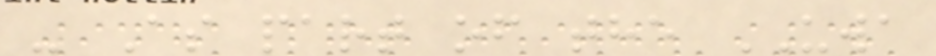- As part of the UWA
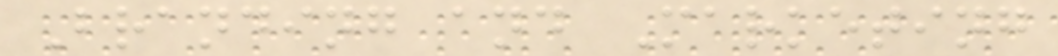Branding and Marketing
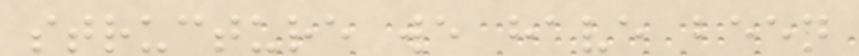structure we have been
